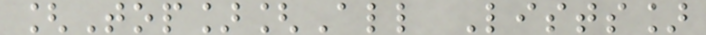[Top][All Lists]
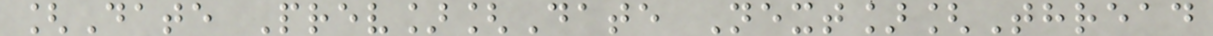[Date Prev][Date Next][Thread
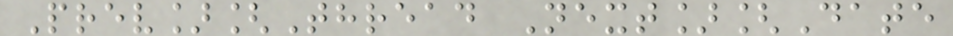Prev][Thread Next][Date
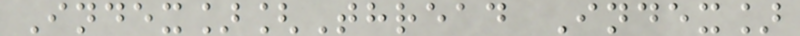Index][Thread Index]
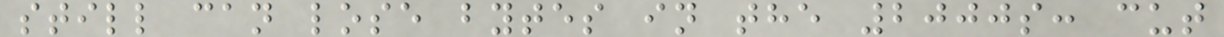still can lose bytes in the 2000s: cut
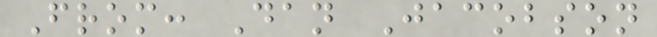From: Dan Jacobson
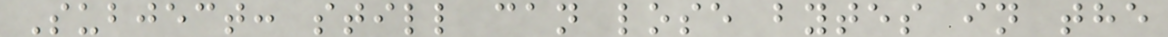Subject: still can lose bytes in the
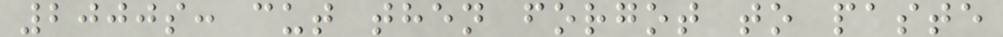2000s: cut then forgot to paste
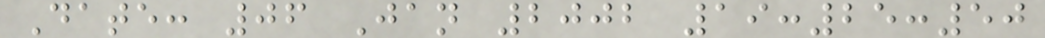Date: 06 Jan 2002 19:25:50
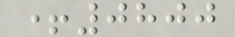+0800
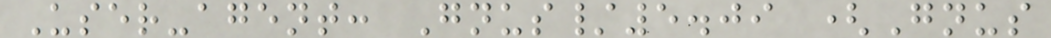User-agent: Gnus/5.09 (Gnus
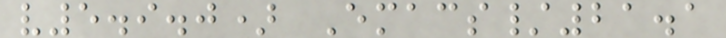v5.9.0) Emacs/21.1
